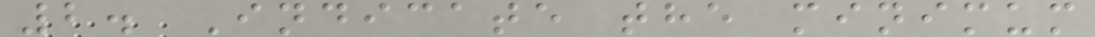2. Indicate the minimum
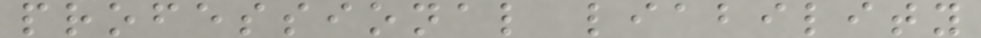professional liability
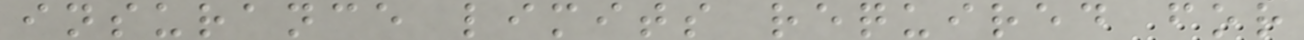insurance limits required for
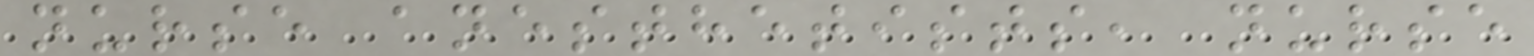nurse anesthetists, nurse
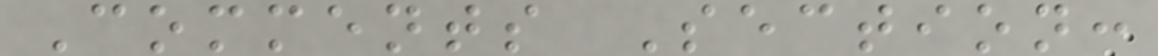Comments Section:
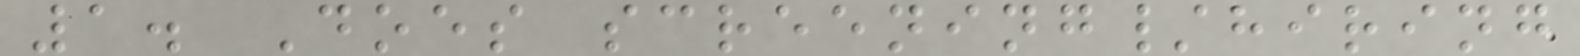1. Does screening/hiring
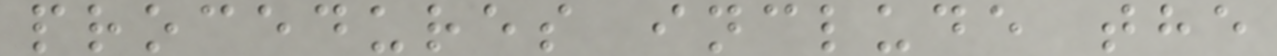procedures include the
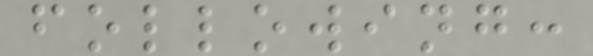following:
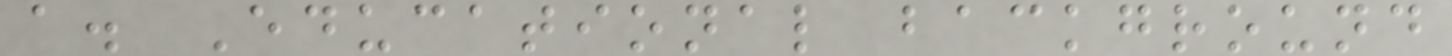a. Educational background
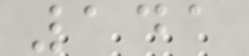141
